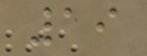19
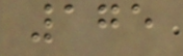175
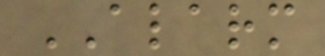ALARM
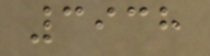3938
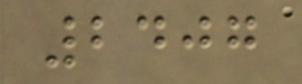2407
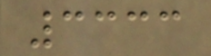3333
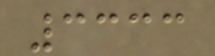3333
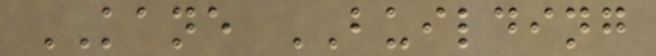KANE BUILDING
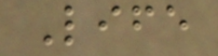Life
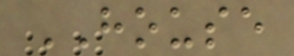HOUSE
